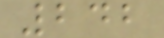242
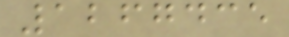1267435
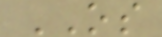OS
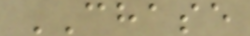CHASE
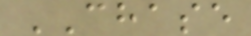CHASE
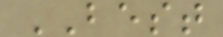BEST
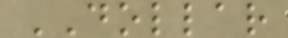DOLLAR
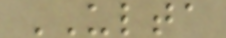ULTA
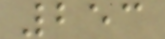253
